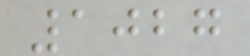1027
